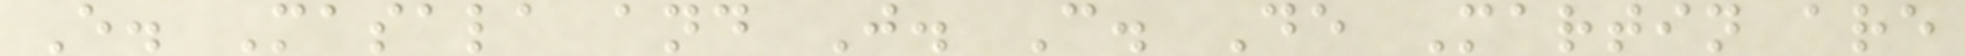E. Masala and J. C. De Martin are
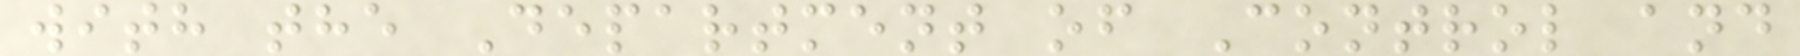with the Department of Control and
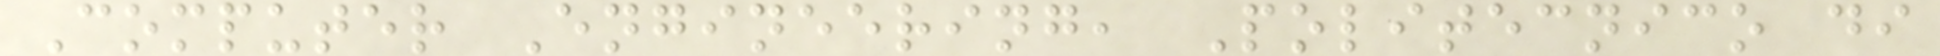Computer Engineering, Politecnico di
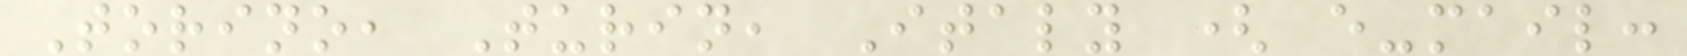Torino, Turin, Italy ( e-mail:
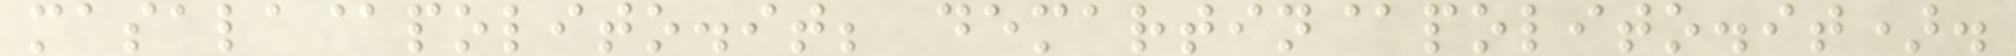masala@polito.it; demartin@polito.it).
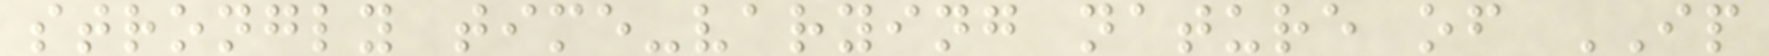strongly time-varying nature of IP
